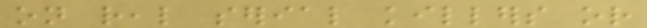on real serial killers or
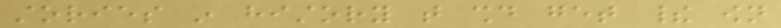stories in history that should get their own
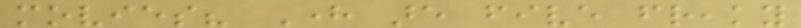movies? Here are five freaky
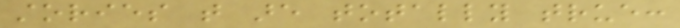stories that are totally true:
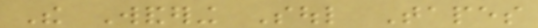The Wandering Soul Tapes
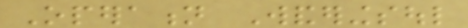Operation Wanderingsoul
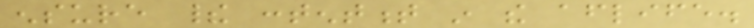ensure their contentment in the afterlife.
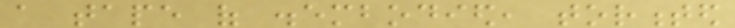a tape of disembodied, tormented
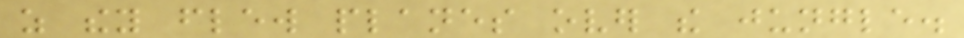as they flew planes over the jungle.
